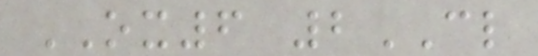OX6 2CL
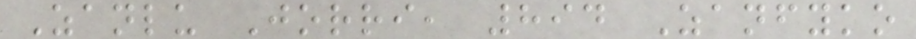Zanlu Jorri, 894 Zanfyko
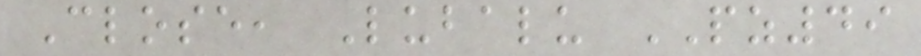Close, Lubalu PZ49
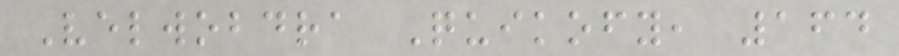Velwobdra Quikofy, 164
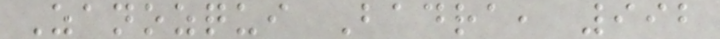Zanozqui Badra, 992
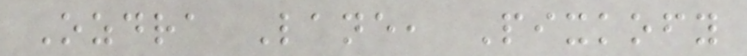Ozdra Lane, Pixkofy
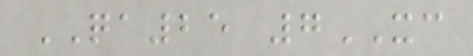QA25 7XC
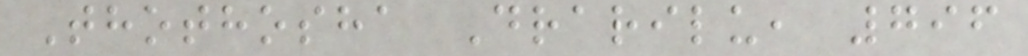Thothosha Drarilu, 796
